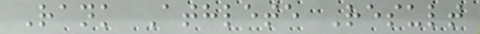Rank Athlete Result
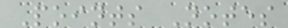Points Notes
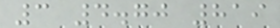3 4.70 819
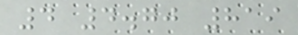4 4.70 819
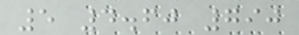5 4.60 790
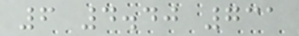6 4.40 731
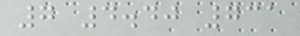7 4.40 731
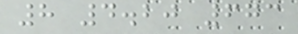8 4.20 673
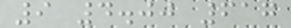9 4.00 617
